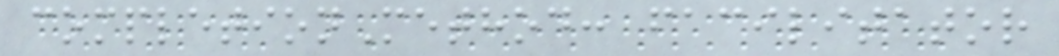completionMethod: facilitator
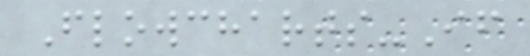Flowcharts-If
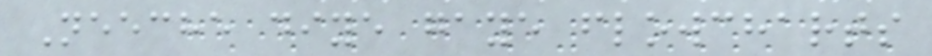Neeche diye gaye flowcharts
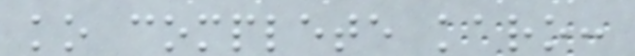ko complete karo:
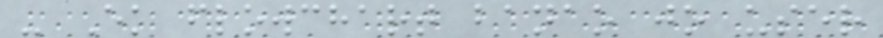- Ek flowchart banao jo user
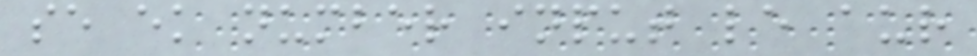se ek number input le aur
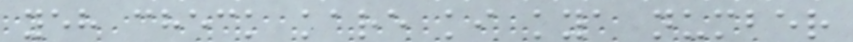yeh check kare ki kya number
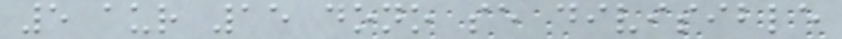5 aur 15 dono se divisible
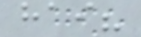hai?
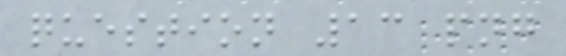question 13 png
